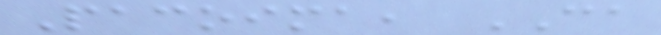Pacoima, CA
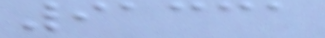91331
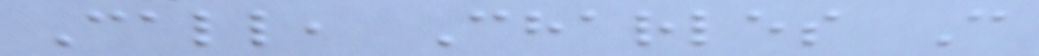Call, Charles C
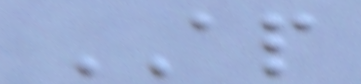AP
